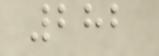282
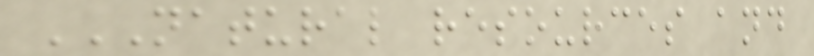NATURAL RESOURCES AND
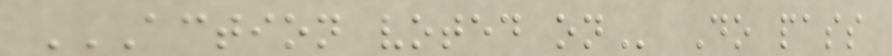ACTION VOTED ON Do pass
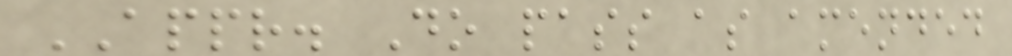APPR. Do pass as amended
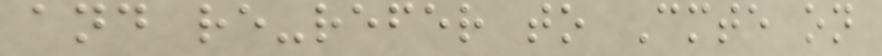and re-refer to Cmte on
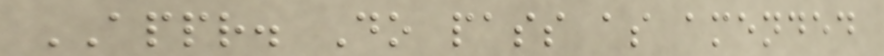APPR. Do pass as amended
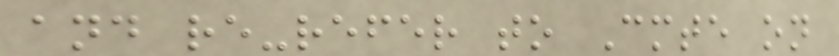and re-refer to Cmte on
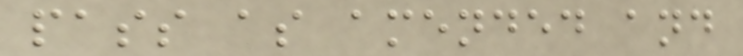pass as amended and
